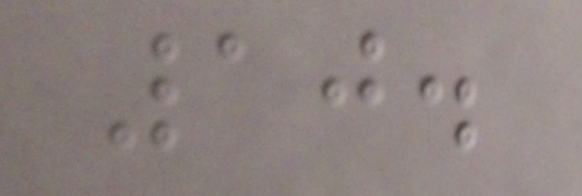10.
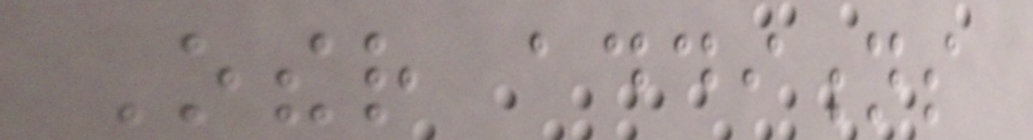Other additions
